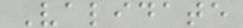Validate
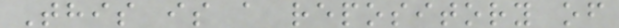This is a repository of
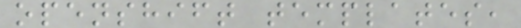openshift templates,
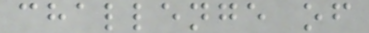challenge of
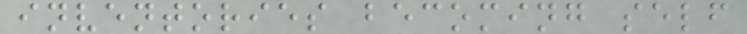inventories becoming self
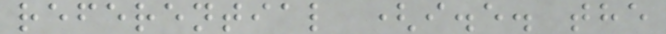referential (i.e. the
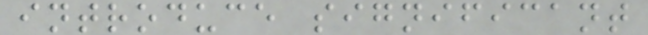introduce significant
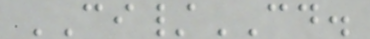CI/CD.
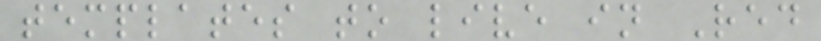templates to live in Red
